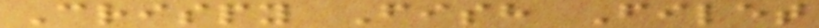Crispy Fish Filet
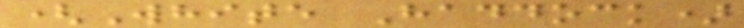(White Haddock)
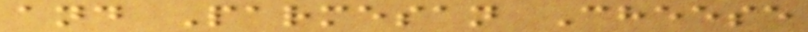and Parmesan Cheese
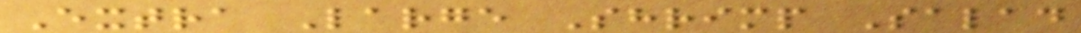Extra Large Shrimp Salad
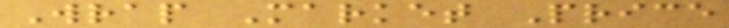Wrap Market Price
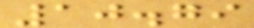10.79
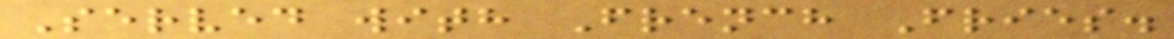Served with French Fries.
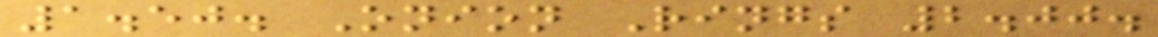1.50. Onion Rings 2.00.
